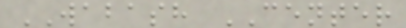WABASH CENTER
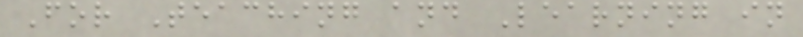For Teaching and Learning in
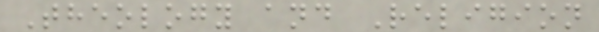Theology and Religion
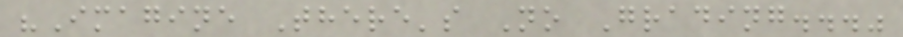"Imagine There's No Grading..."
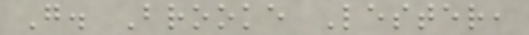G. Brooke Lester,
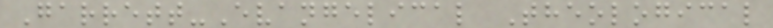Garrett-Evangelical Theological
